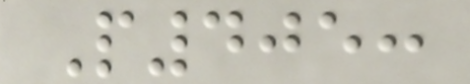P405:
